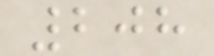208
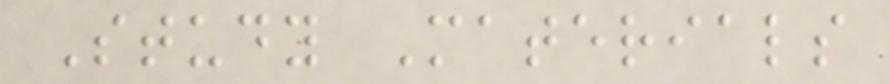Study Materials
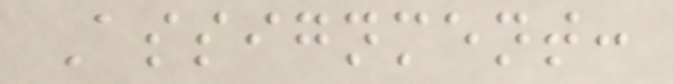Assignment:
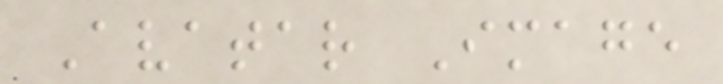Avatar Image
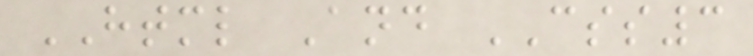HTML And CSS3
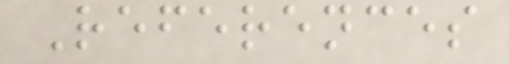References
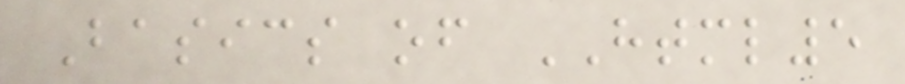Basics of HTML5
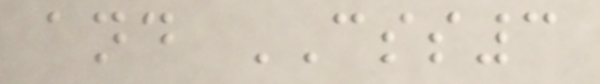and CSS3
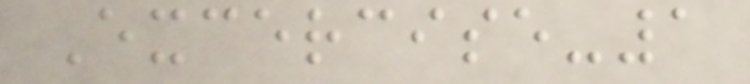Excercise-1
